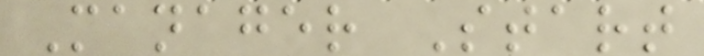Manager Start
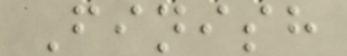Finish
